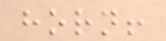horn!
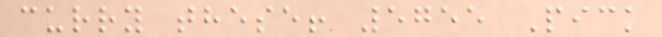curry these! 5755 Pick
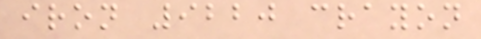iron 9220 crayon
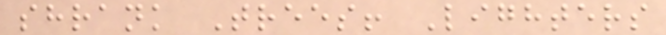shrank Trees! Lighters
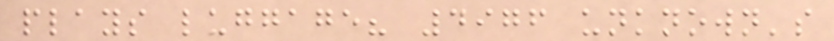plays luggage? 4976 unknown's
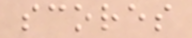scores
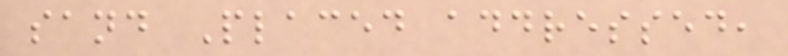sand Placed addressed,
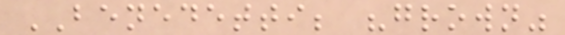BENEDETTI; "grown"
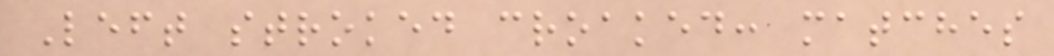Left stroked croaked: matches
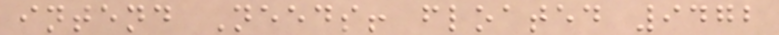intend Needs! floated 9472
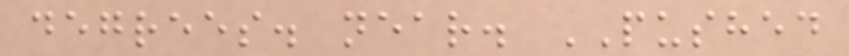degrees. near. PUSHED
